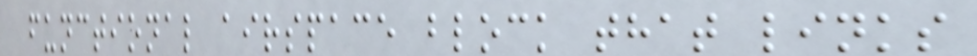functional airspace block that links
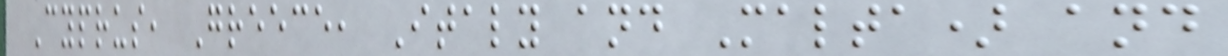Cyprus, Greece, Italy and Malta) and
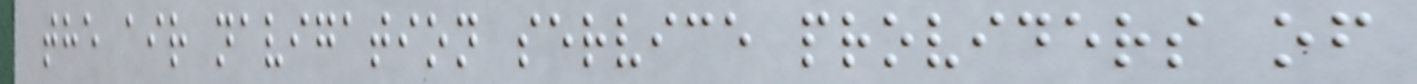the air navigation service providers of
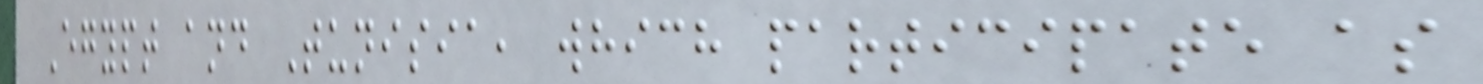Egypt and Tunisia, which participate as
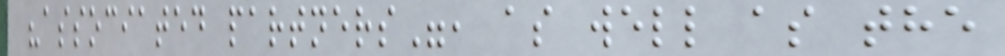"associated partners", as well as the
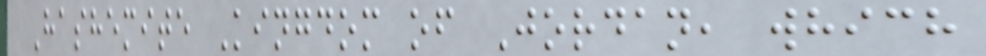Hashemite Kingdom of Jordan, which
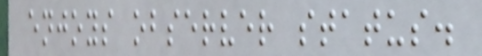enjoys observer status.
